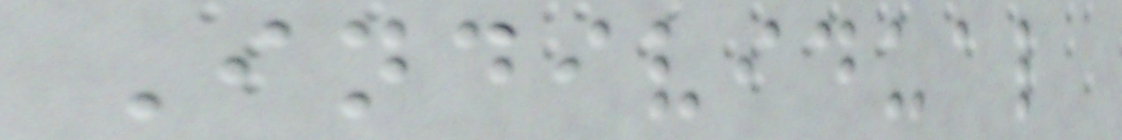Individual
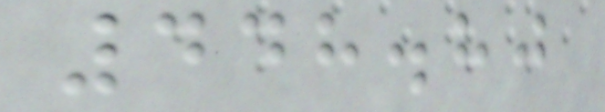448.80
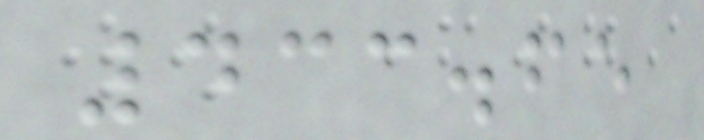433.65
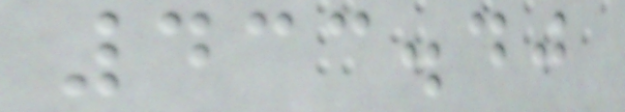433.40
